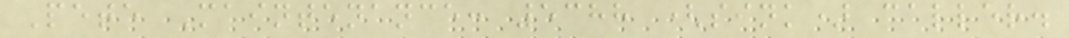Pete Maintenance: 5388 (sink) caller.
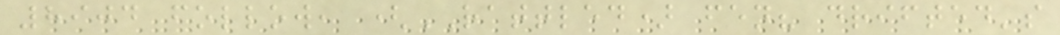8904 follow, (RATTLED) fen? drifted's
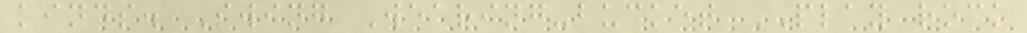kinds. Swing Wearing-bucket PLAY rock
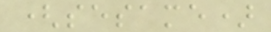(sesame)
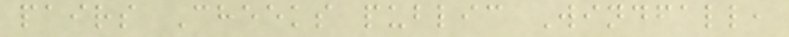pairs Cheeks public Windfall,
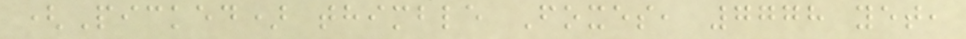(Picked) thimble Foxes, 7778 yet,
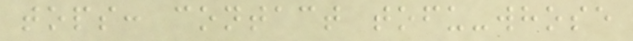tops: contact tofu-whose
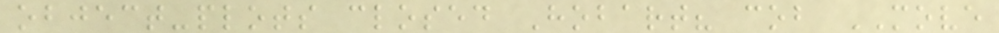object-plots closed Hobart? cob MOVE
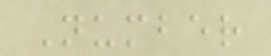Number
